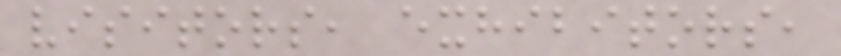visitors, exhibitors,
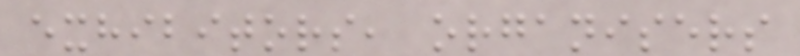exhibitors, organisers
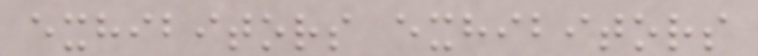exhibitors exhibitors
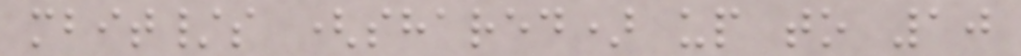mbit/s (shared) up to 10
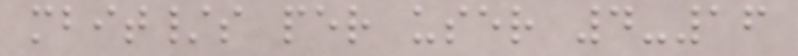mbit/s per user 4-16
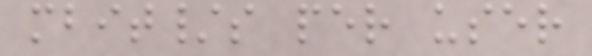mbit/s per user
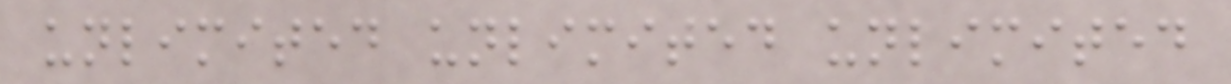unlimited unlimited unlimited
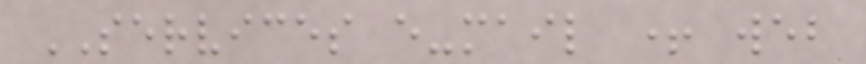SERVICES e-mail + web
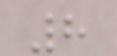8
